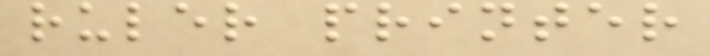ruler printer
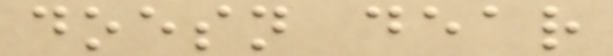doesn dear
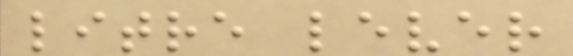litre lever
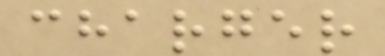charger
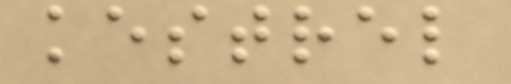kestrel
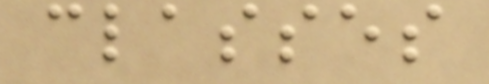classes
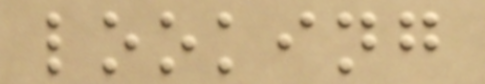looking
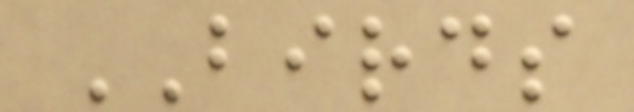BIRDS
